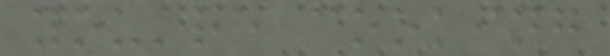you're cooking
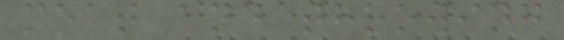meat and throwing
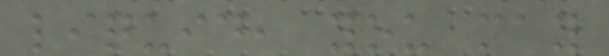liquid, you may
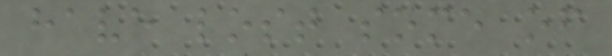have lost some of
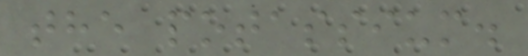the potassium.
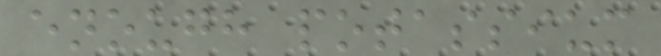enough potassium
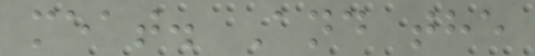meat. And the
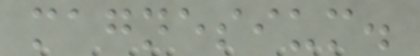magnesium.
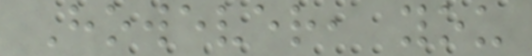However, you
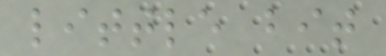little bit
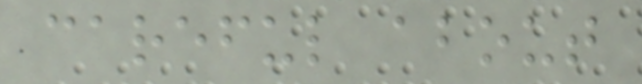careful about
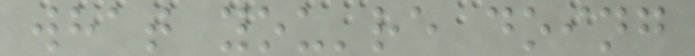what you're doing
